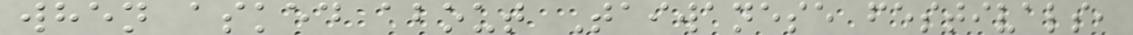when asked about Taiwanese festivals,
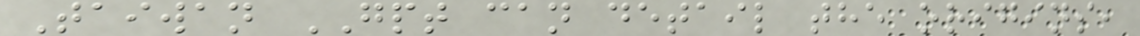Taiwan GPT can detail the origins,
